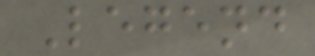Legend
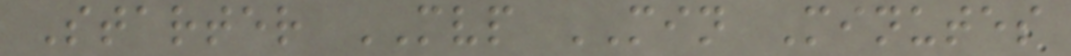Starter MVP MIN Minutes
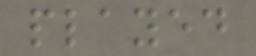played
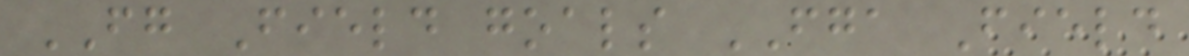FG Field goals FGA Field
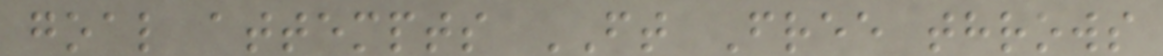goal attempts FT Free throws
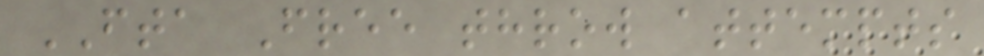FTA Free throw attempts
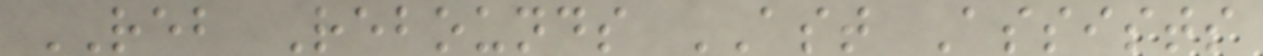REB Rebounds AST Assists
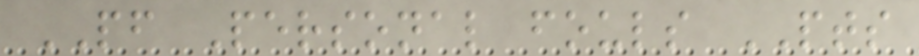PF Personal fouls PTS
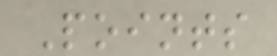Points
